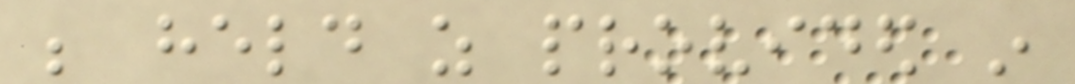be held as provided in
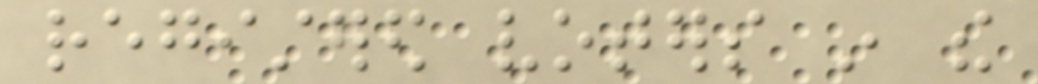registered voters in the
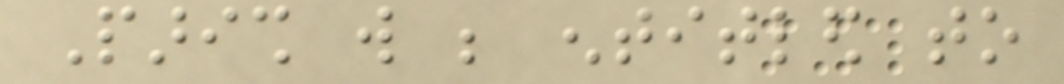Parish will be entitled to
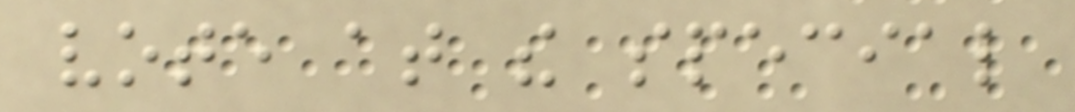vote at the special
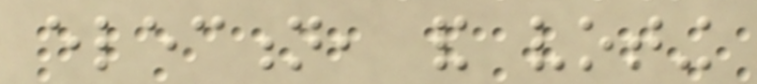election, and voting
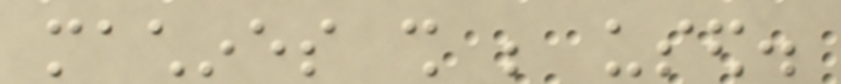machines shall be used.
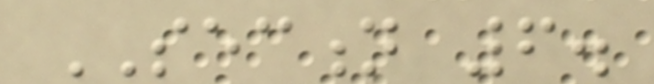SECTION 6.
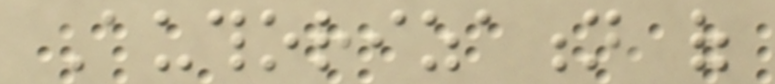Authorization of
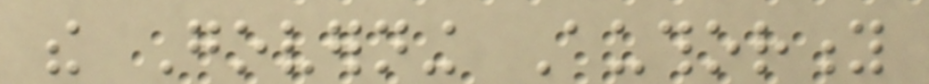the Governing Authority
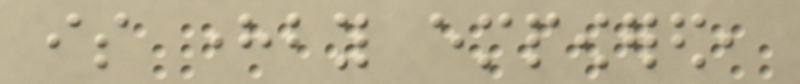is hereby empowered,
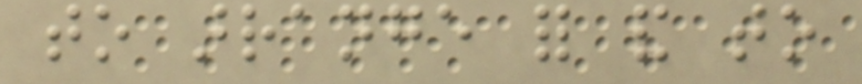to arrange for and to
